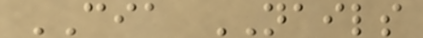CIA NAILS
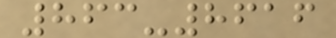863-8616
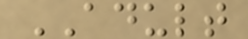ADULT
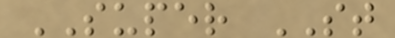SUPER ST
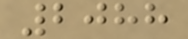2088
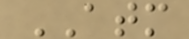ATM
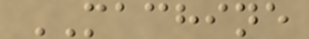MACHINE
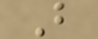B
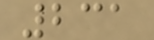231
